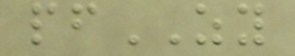pfZY
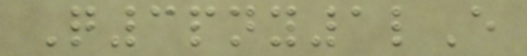Q3pny1lE
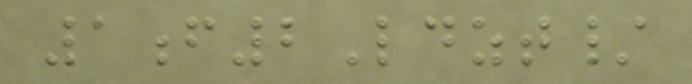1f2Ldzt/
